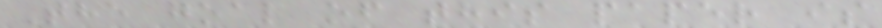The goal of this paper is
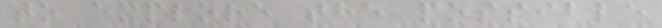to explore the possible
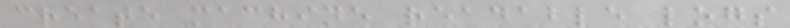create machine readable logs
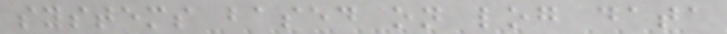systems based on log data
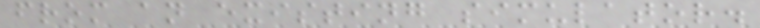from an existing simulator.
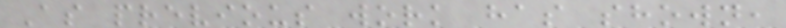As previous work has shown,
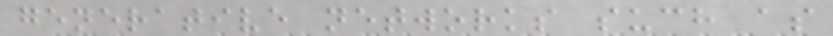generative networks such as
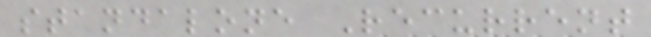standalone Recurrent
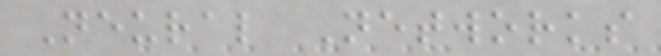Neural Networks
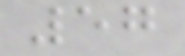57
